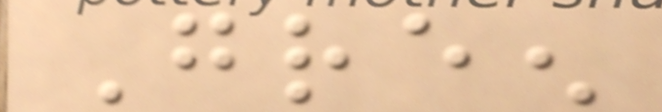Green
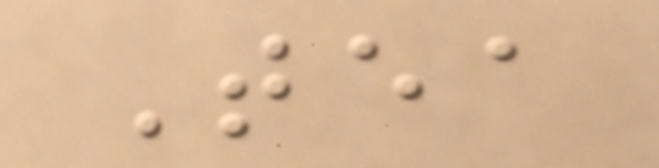Tea
